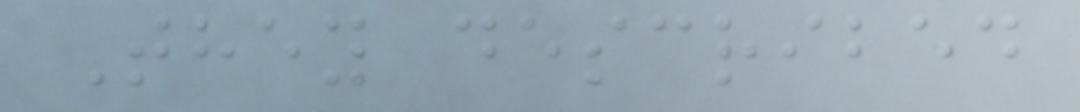They described
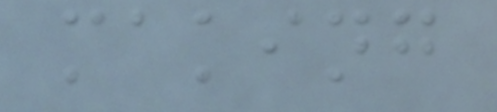making
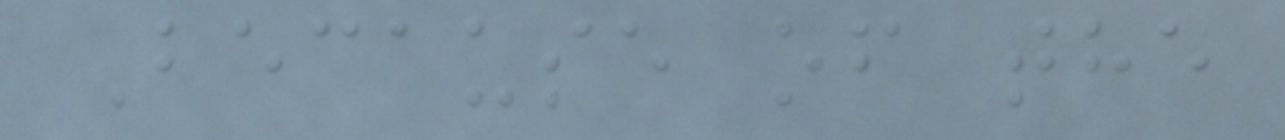Because of the
